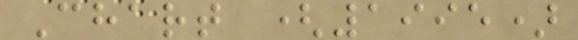Chart (1995)
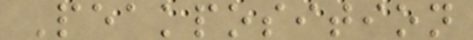Peakposition
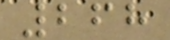268
